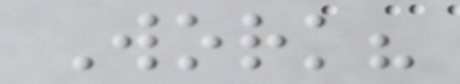Work?
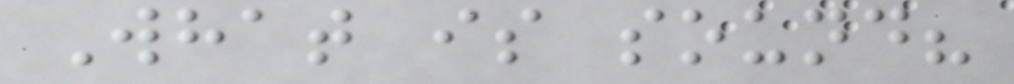What is sound?
